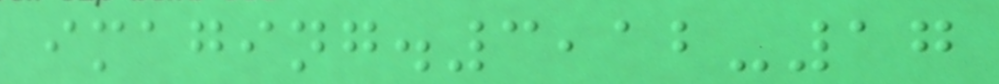imaging.3,12-17
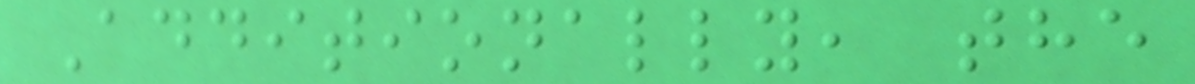Additionally, the
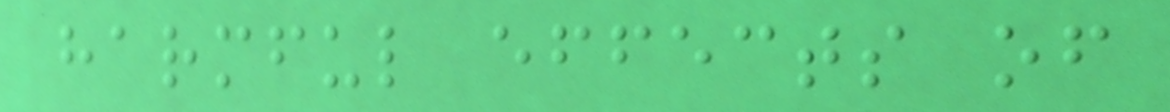harmful effects of
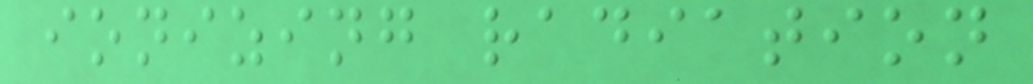ionizing radiation
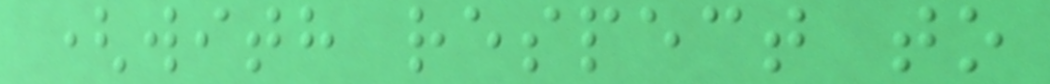(with respect to
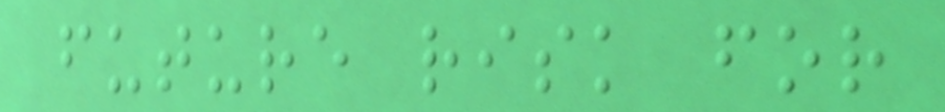future risk for
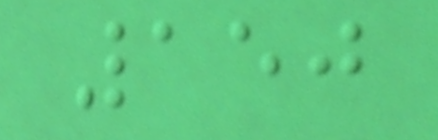150
